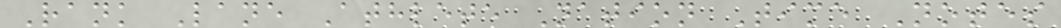Rank Lane Athlete Nation Time Notes
